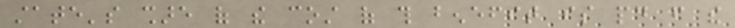state's share of the cost of this benefit is paid from the
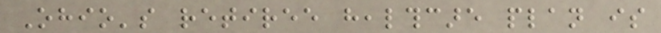Ohio's retiree healthcare plan is
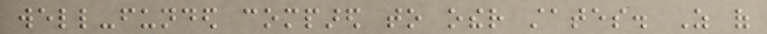well-funded compared to other states. As of
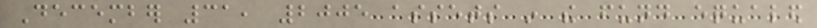December 31, 2005 assets in the fund equaled
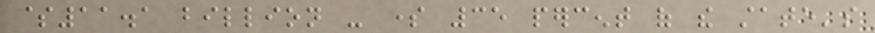$11.1 billion - some 35 percent of the state's
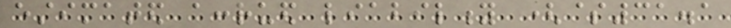estimated accrued liability ($31.1
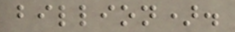billion).
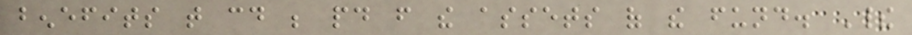benefits that could be paid from the assets of the fund. Their
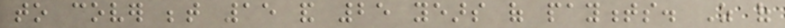to cover between 15 and 25 years of payments. As of
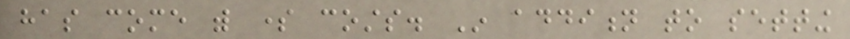has come with some costs. In addition to setting
